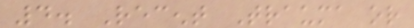4. Recent Trauma or
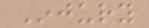Injury
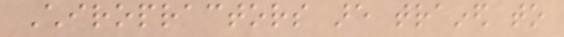Chiropractors are trained to
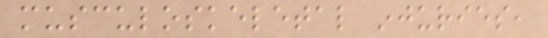musculoskeletal injuries,
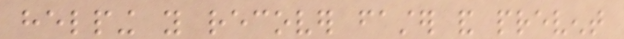helping you recover faster and prevent
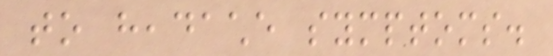to headache symptoms.
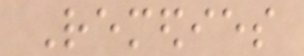Remedies
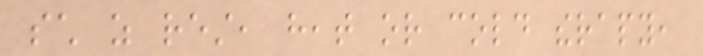such as rest, heat or cold therapy,
